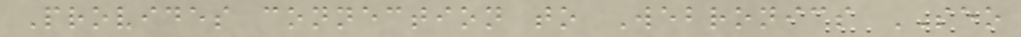Provides connection to Webronics SEO
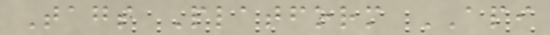Tags Platform API
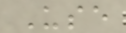Use
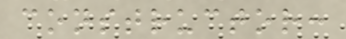constructor:
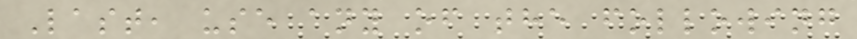Last, use any of the following
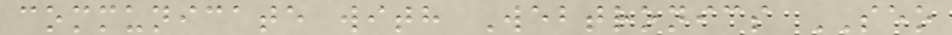communicate with Webtronics SEO
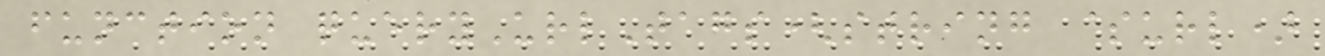function queryUrlTags(string $url)
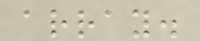array.
